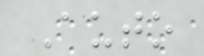Auto
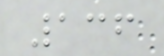136
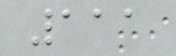111
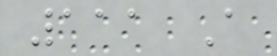111 A
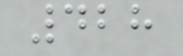428
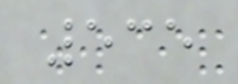535
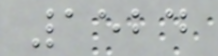1524
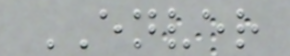ENVER
